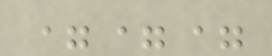===
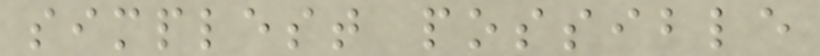simplest possible
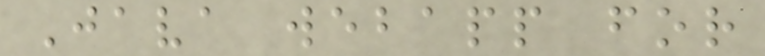Java webapp for
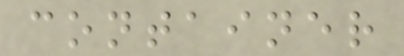container
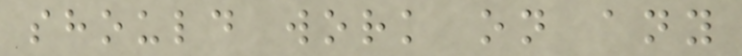should work on any
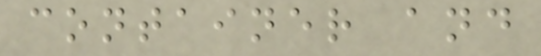container and
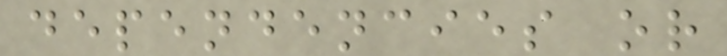dependencies or
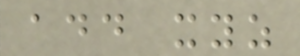add xyz
